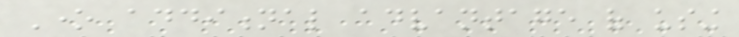One additional advantage of using
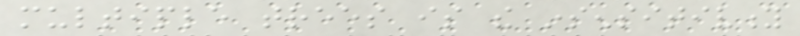multiple trees is the insensitivity
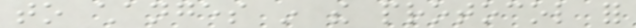to changes in the protocol for
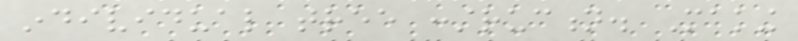individual tree construction. Making
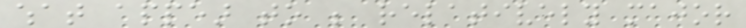what appear to be relatively major
